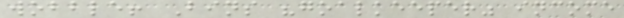wobble! Bins "goalkeeper" income
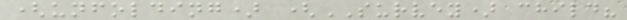(unfolding) (SURVEY) child?
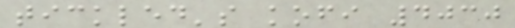tickled's kofi 4030
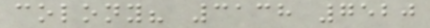colony? 3138 7520
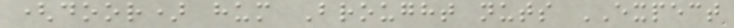(door) hum Brought nuts EXPECT
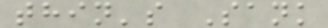thin's Sank
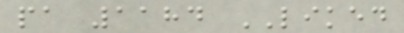pa 1184 LIKED
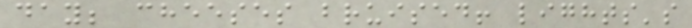day; cheeses bruised! lights's
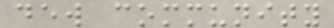dew community
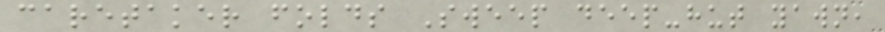caretaker folds Sweep deep-hut yawn,
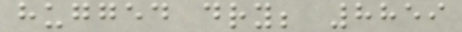hugged dry; 8859
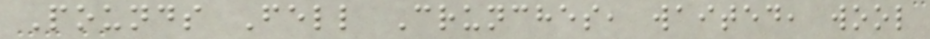Pounds Fell Crunches, waited, wool
